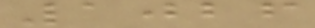1026
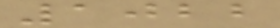1022
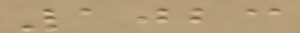1023
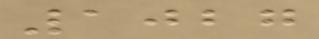1027
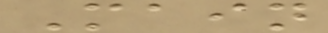Main
